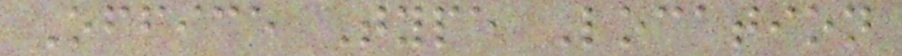Office Type Location
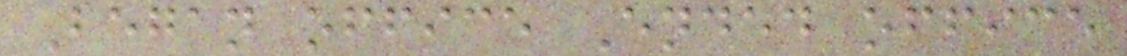Began office Ended office
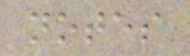notes
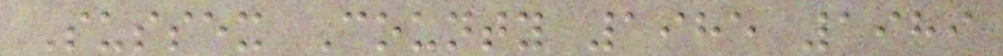Sussex County 1985 1989
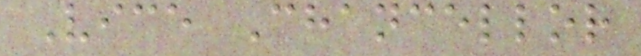Vice Chancellor
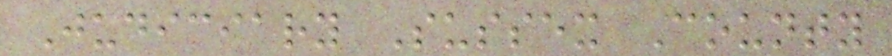Judiciary Sussex County
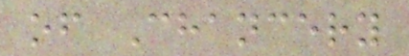of Chancery
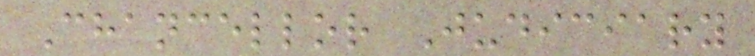Chancellor Judiciary
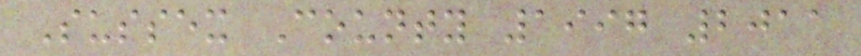Sussex County 1997 2011
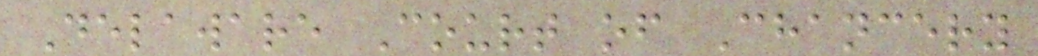Delaware Court of Chancery
